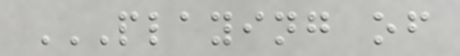PLAYING OF
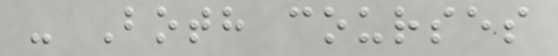- Both courses
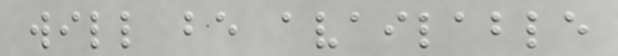will be available
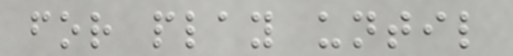for play until
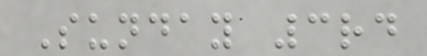Sunday 3rd
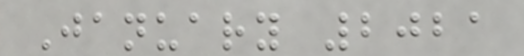January 2021
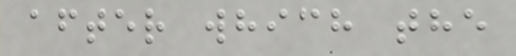after which the
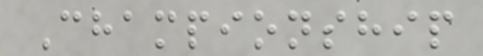Championship
